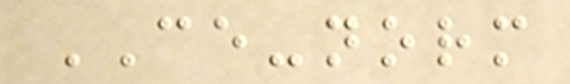CE-norm
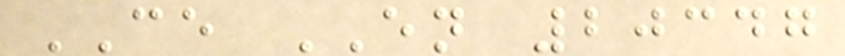CE EN 20347
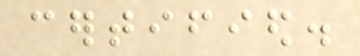certified.
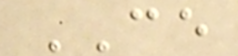CE
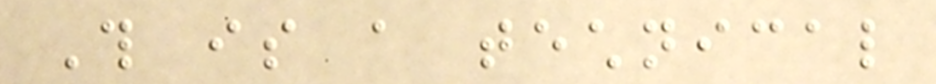This is a technical
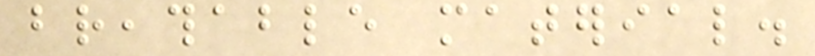breathable material.
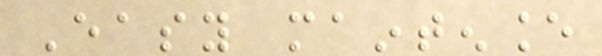Easy maintenance
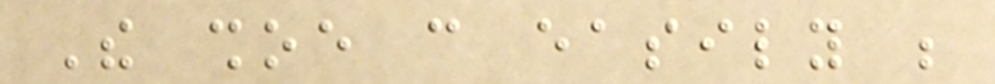The shoe can easily be
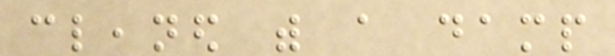cleaned with a damp
